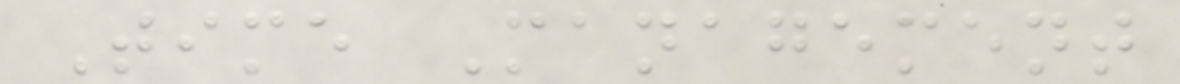Time Management
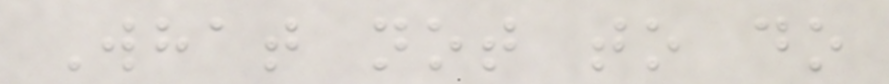What not to do
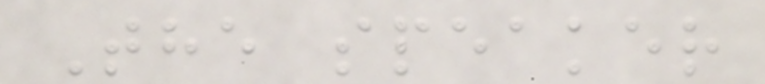The speaker
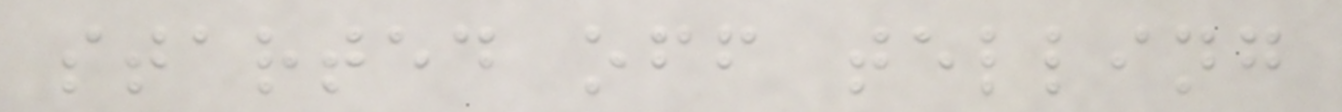started off telling
